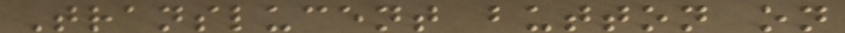Translucent button on
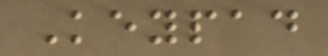Keypad
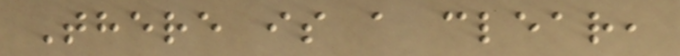There is a clear,
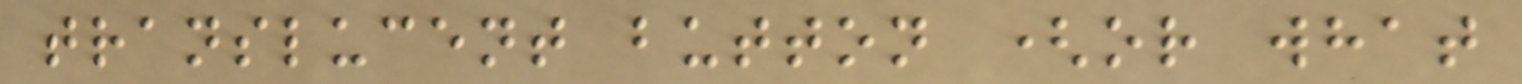translucent button (or what
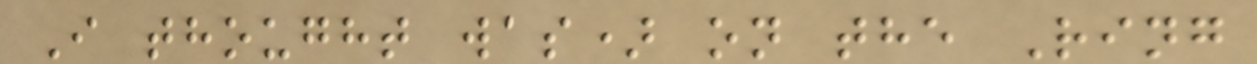I thought was) on the Ring
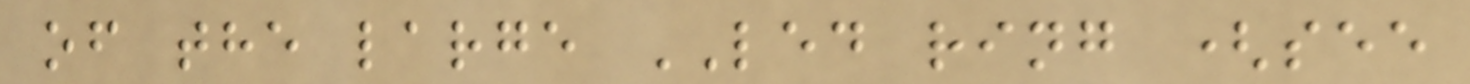of the large LED ring (see
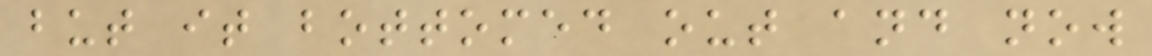but it bottomed out and now
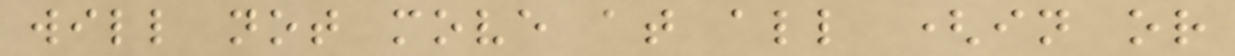will not move at all (in or
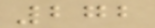272
